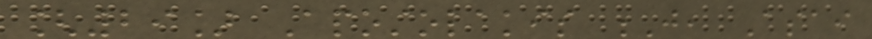[29] Apostolakis J, Asai
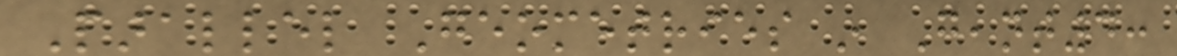Parallel Geometries in Geant4:
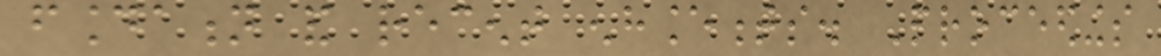foundation and recent enhancements. Proceedings
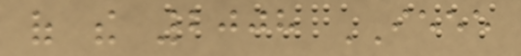of the 2008 IEEE
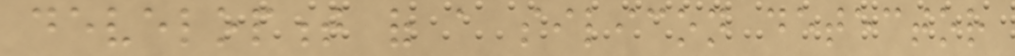development of a silicon detector
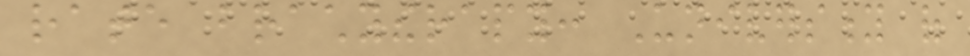rate brachytherapy: University of
